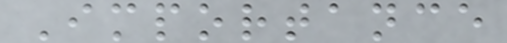Importance
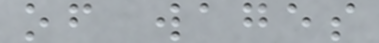of wages
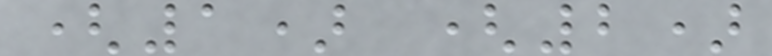(1) (2)
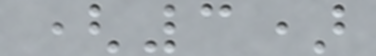(3)
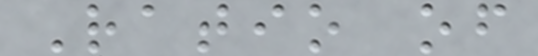Ratio of
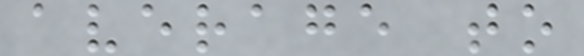average to
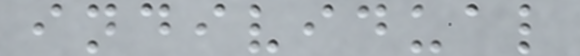individual
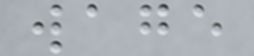wage
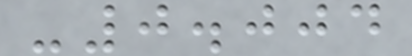-0.004
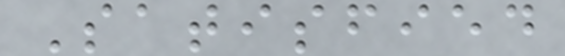Satisfied
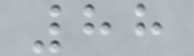88
